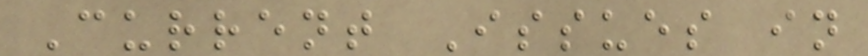Current Issues in
